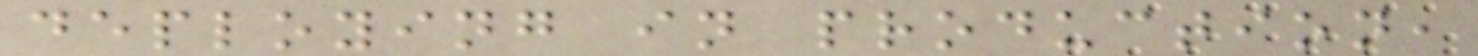deploying in production,
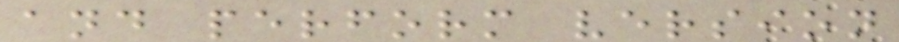and perform version
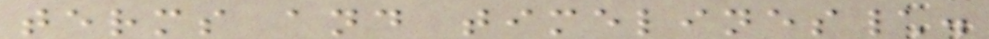terms and timelines\.
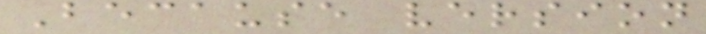Because version
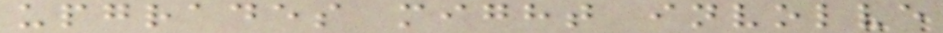upgrades might involve
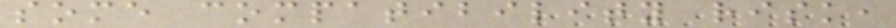some compatibility risk,
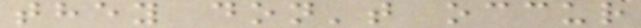they don't occur
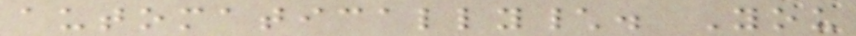automatically\. You
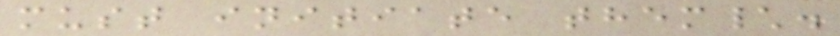must initiate them\.
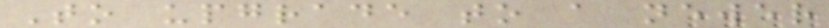To upgrade to a newer
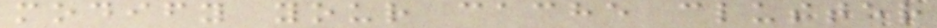modify your cache cluster
